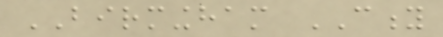BIRMINGHAM CITY
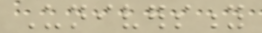University
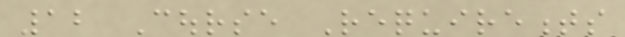12 Course Requirements
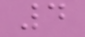4
